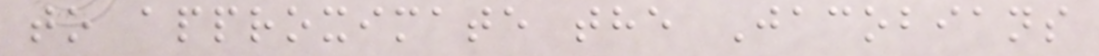to approximate the Jacobians
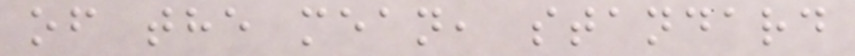of the mean, standard
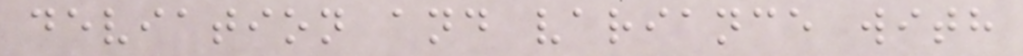deviation and variance with
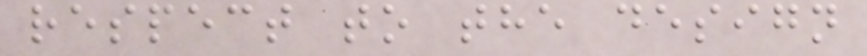respect to the design
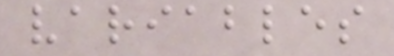variables
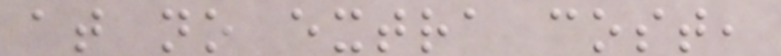at no extra cost,
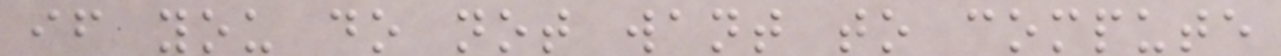if you do not want to compute
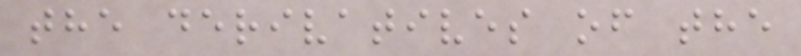the derivatives of the
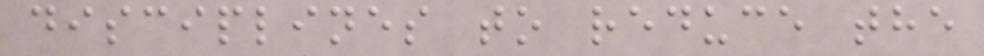disciplines to reduce the
